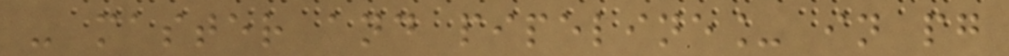- master and pipeline_ in pg
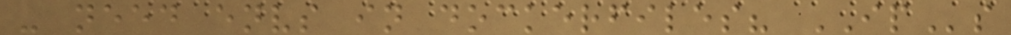- need envs in dockerfiles? IPs
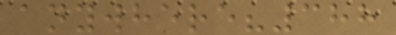anywhere?388
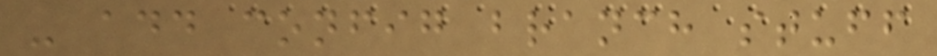- add config branch stuff
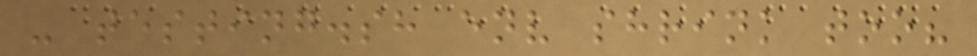- testing.sh env shrink too?
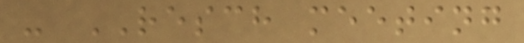- RESCH meeting
